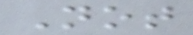Not
